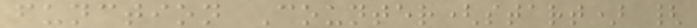function Counter(start) {
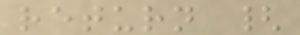return {
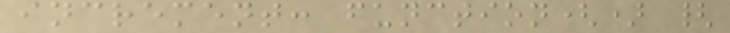increment: function() {
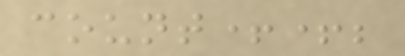count++;
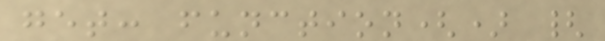get: function() {
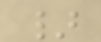}
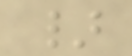}
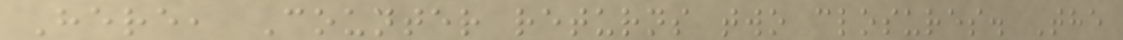Here, Counter returns two closures. The
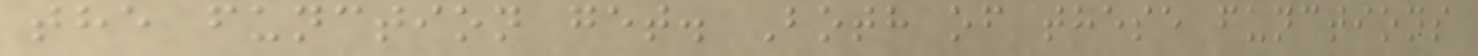the function get. Both of these functions
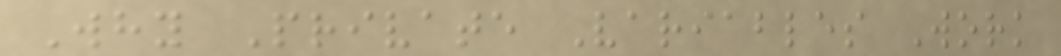Why Private Variables Work
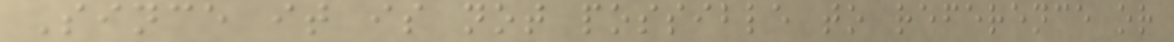Since it is not possible to reference or
